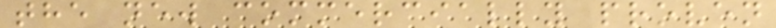the new commercially proven
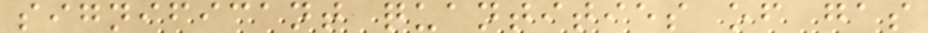significant quantities of gas
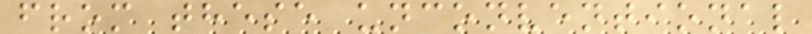from these unconventional
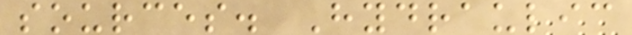sources. Hydraulic
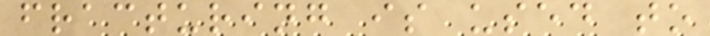fracturing is used to
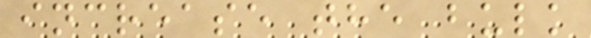increase the bulk
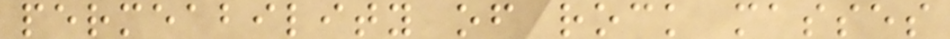permeability of rock masses
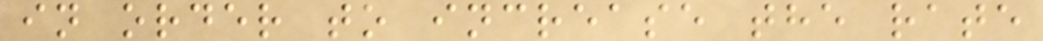in order to increase the rate
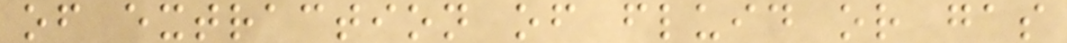of extraction of fluid or gas
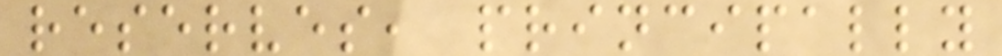reserves, principally
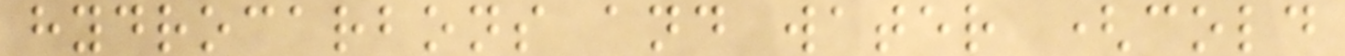hydrocarbons and water (cold
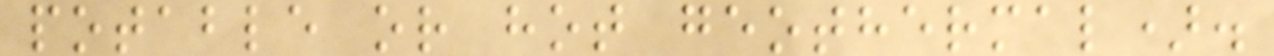potable or hot geothermal).
